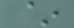~
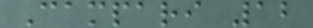Campari 12
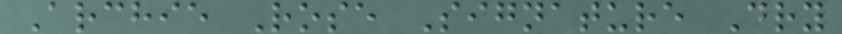Archie Rose Signature Dry
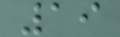19
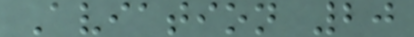Aviation 20
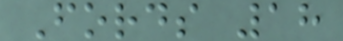Fords 18
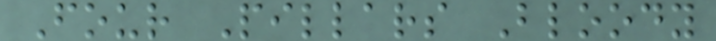Four Pillars Bloody
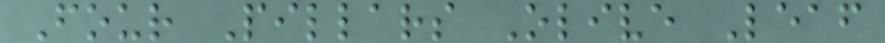Four Pillars Olive Leaf
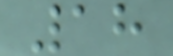18
